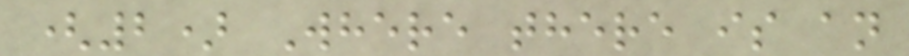(2) Where there is an
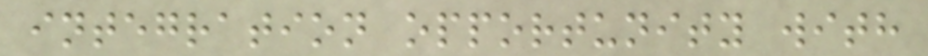integration opportunity with
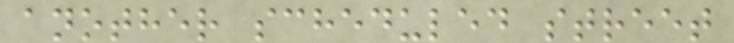another scheduled street
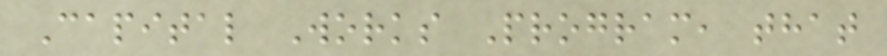Capital Works Program, that
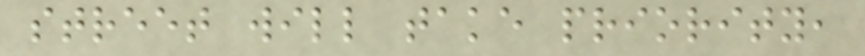street will take priority,
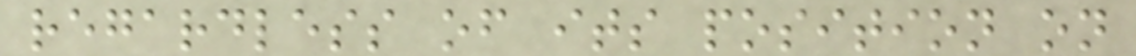regardless of its position on
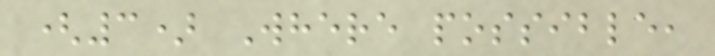(3) Where possible,
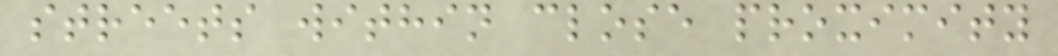streets within close proximity
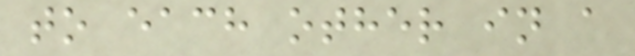to each other in a
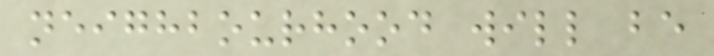neighbourhood will be
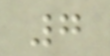7
